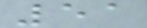51
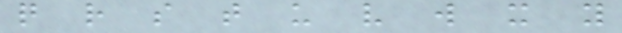q r s t u v w x y
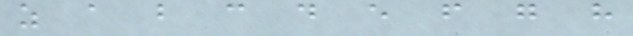z a b c d e f g h
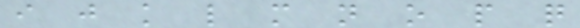i j k l m n o p q
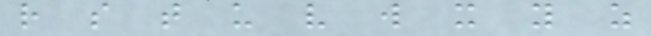r s t u v w x y z
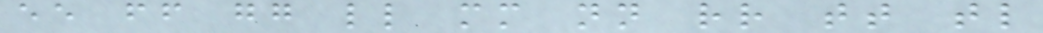ee ff gg ll mm nn rr tt tl
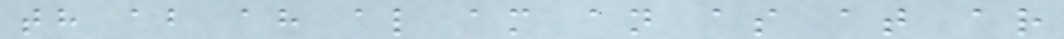th ab ah al am an as at ar
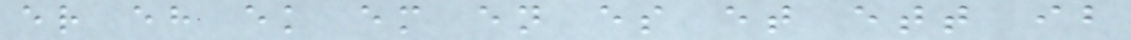er eh ek em en es et ett ib
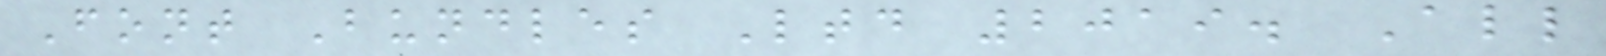Font Bundles Ltd 2019. All
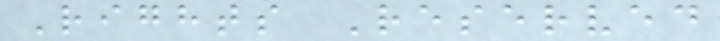Rights Reserved
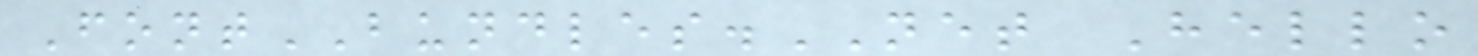FontBUNDLES.NET Hello
